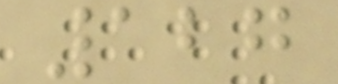127
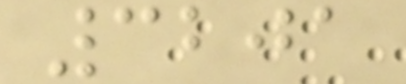3201
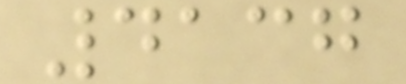4137
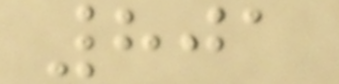801
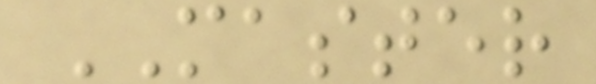MASTER
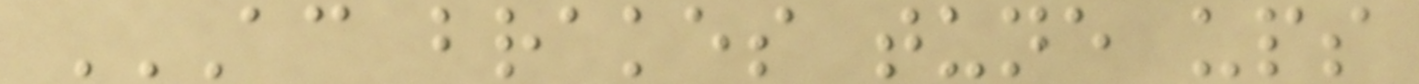AC BRAKES TUNE UPS
